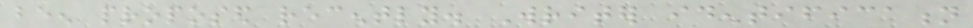been proposed recently. Writer identification
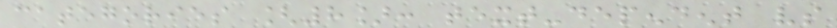categories [8]: text-dependent vs
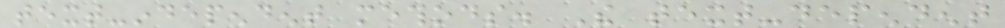text-independent methods. The text-dependent
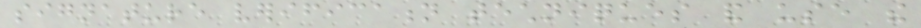signature verification techniques and use the
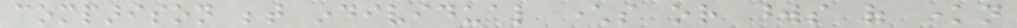comparison between individual characters or words of known
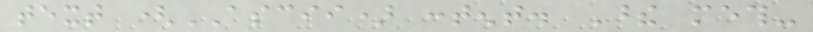text (ASCII) content. These meth-
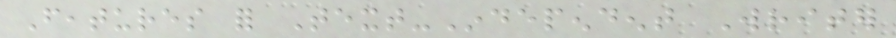Features for Text-Independent Writer
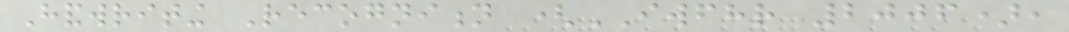Handwriting Recognition (IWFHR 2006),
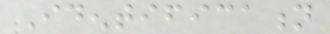Identification
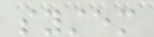system
